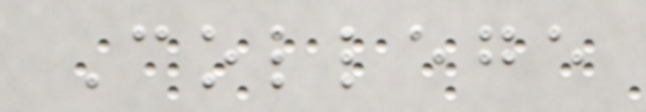College
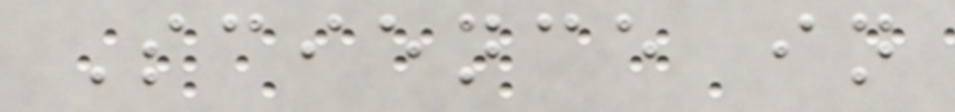Science in
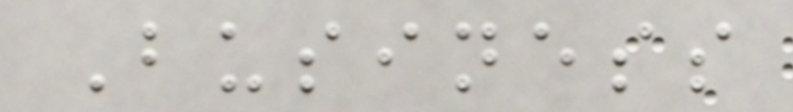Business
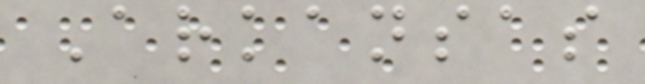Arkansas
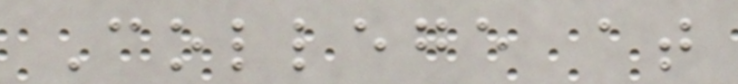College at
